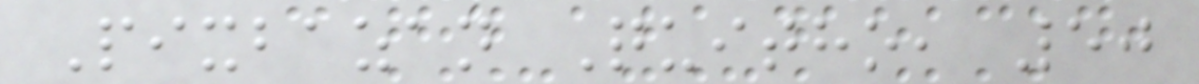Pixbazan Quitho, 50
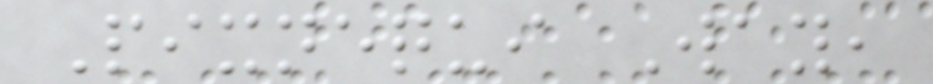Pixnequi Way,
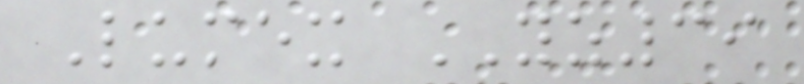Lumex YZ39
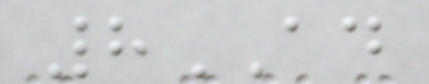8AD
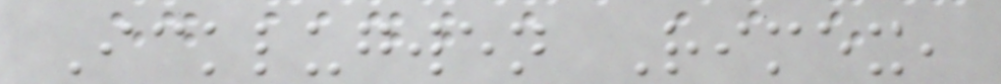Icklugwen Rimex,
